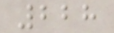228
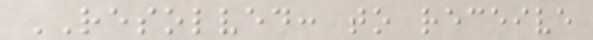RESOLVED: to receive
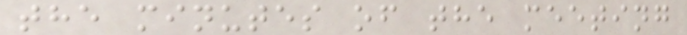the minutes of the meeting
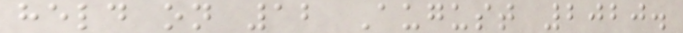held on 12 August 2020.
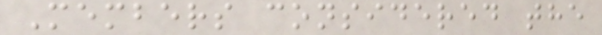Members considered the
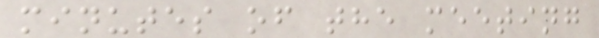minutes of the meeting
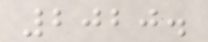2020.
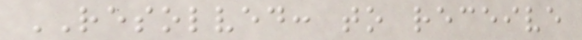RESOLVED: to receive
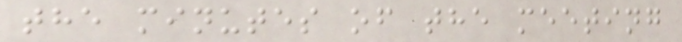the minutes of the meeting
